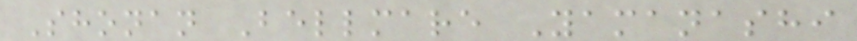Shonan Bellmare Yamanashi
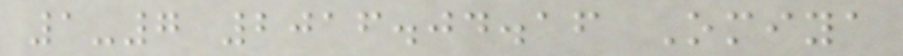1-7 2016.04.16 Omiya
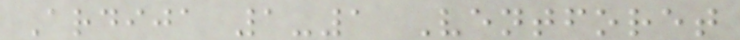Ardija 1-1 Ventforet
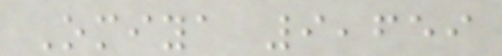Omiya 9,659
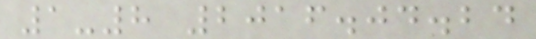1-8 2016.04.24
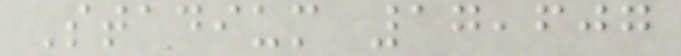Stadium 17,607
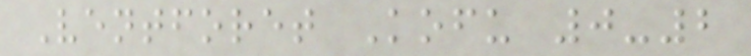Ventforet Kofu 0-2
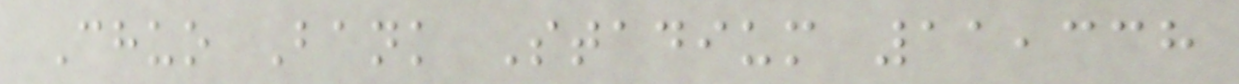Chuo Bank Stadium 11,338
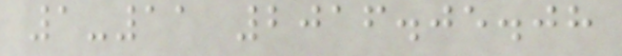1-11 2016.05.08
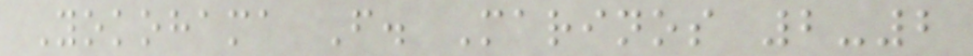Yokohama F. Marinos 2-2
